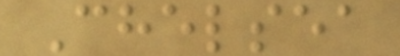Chelsea
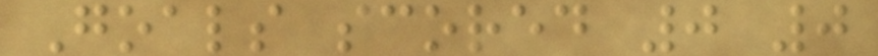Goals scored 0 0
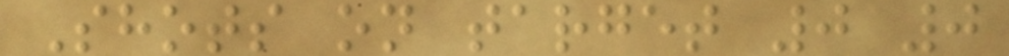Shots on target 0 0
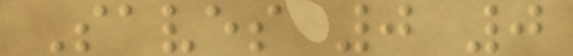Saves 0 0
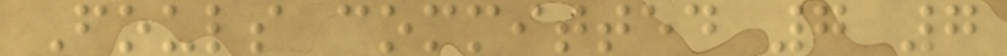Fouls committed 7 7
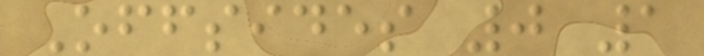Offsides 0 1
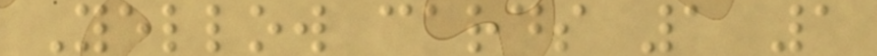Yellow cards 1 1
